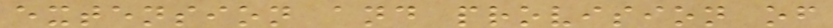extension and provision of
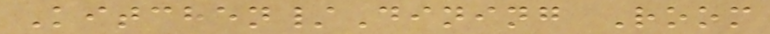Kitchen/Dining Room
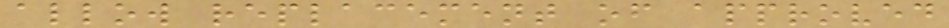allow replacement of approved
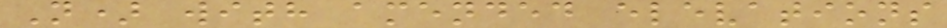N) with amended elevations
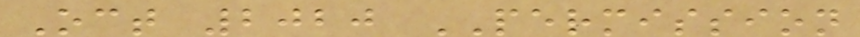Oct 2020 PERMISSION
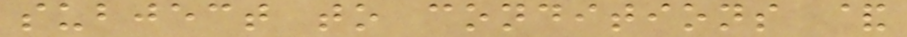subject to conditions &
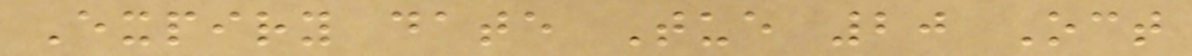Expiry date Tue 20 Oct
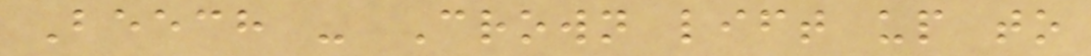Beech - Crown lift up to
